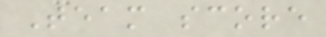Team score
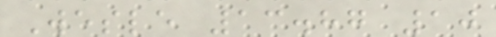Wesle 13.87 10
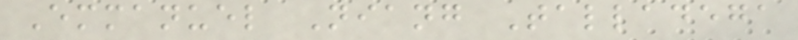Emmanuel Niang Talladega
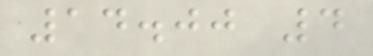14.00 4
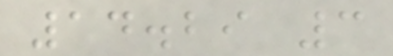14.29 3
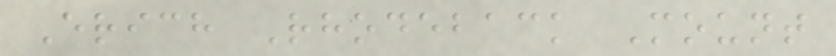Erich Rhodeback Mount
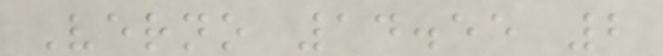Verno 14.55 2
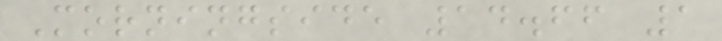Morningside 14.66 1
